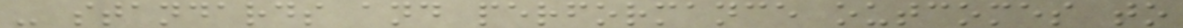- standards and performance outcomes to
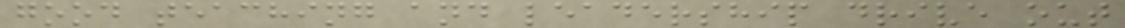good teaching and leadership drive out
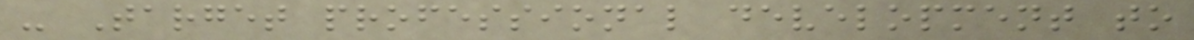- Target professional development to
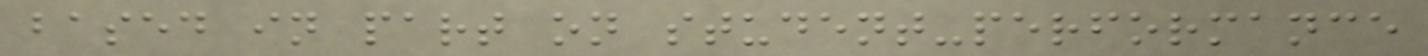based in part on student-performance
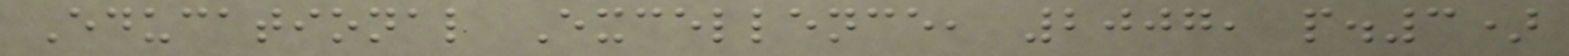Educational Excellence, 2007, p.3)
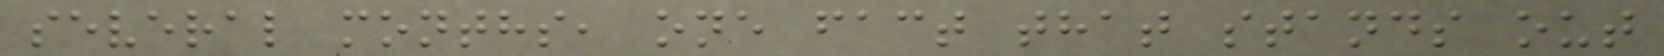several months, one fact that stands out
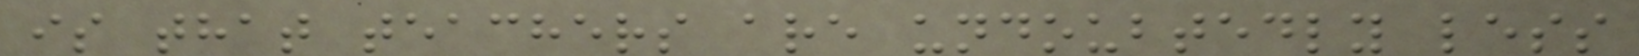is that teachers are undoubtedly less
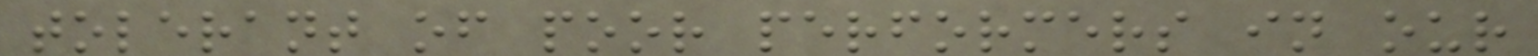tolerant of poor performers in our
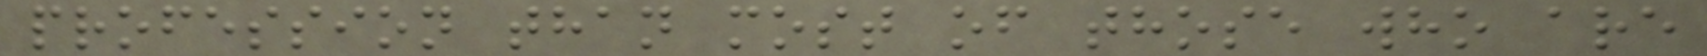profession than most of those who are
